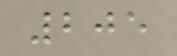205
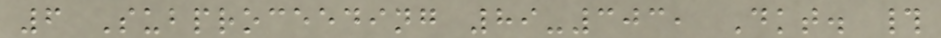6 Subproceeding 89-303, Dkt. #
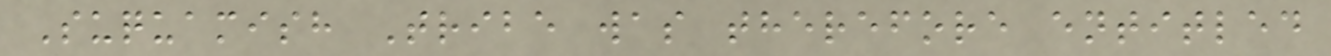Suquamish Tribe was therefore entitled
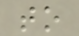to
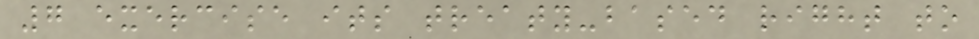7 exercise its treaty-based right to
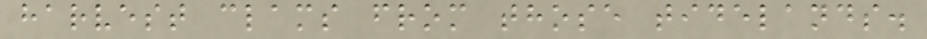harvest clams from those tidelands.
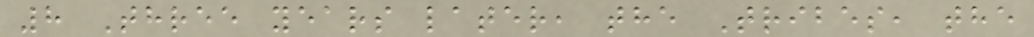8 Three years later, the Tribes, the
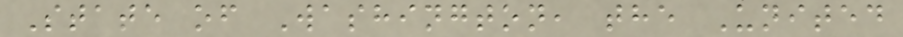State of Washington, the United
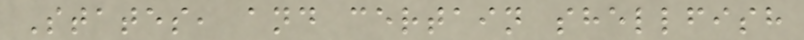States, and certain shellfish
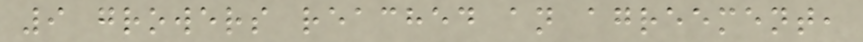9 growers reached an agreement,
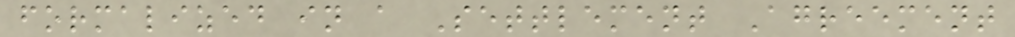formalized in a Settlement Agreement
